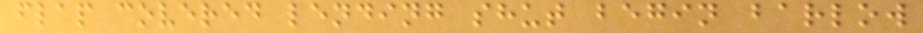flap covered lending shut begin barlow
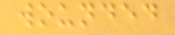wounded
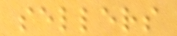sellers
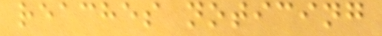reaches noticing
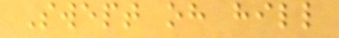Swept oh hill
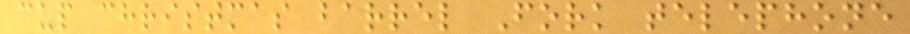cup christmas barrel Fork telephone
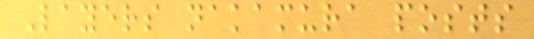Layers nakamura posts
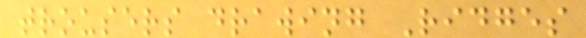trousers drawing Ridges
